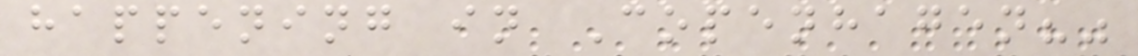happening in Copenhagen?"
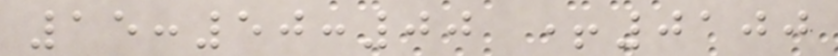15:50:00 +0100
